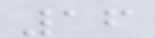16
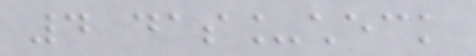4 das_check
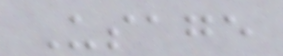Usage
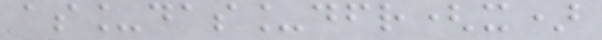as_das_dfr(x)
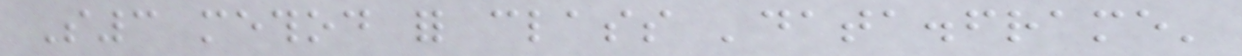S3 method for class 'data.frame'
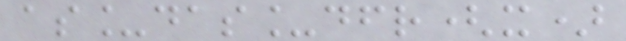as_das_dfr(x)
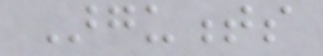Arguments
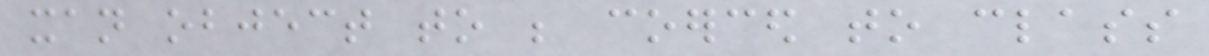xan object to be coerced to class
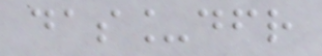das_dfr
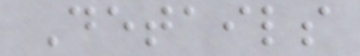Details
